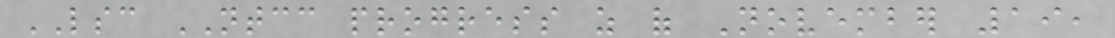LSC NTCC progress as of November 19,
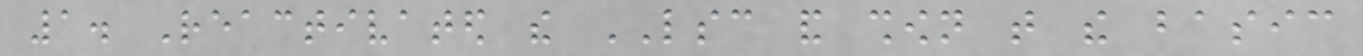1. Reactivated the LSC and shown that the basic
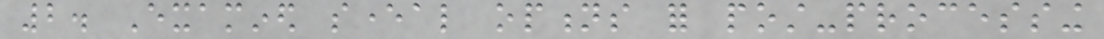2. Examined several options for post-processing
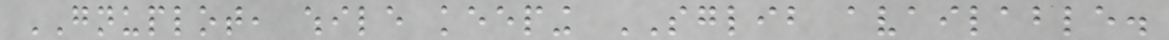GNUPLOT, while keeping SGLIB available.
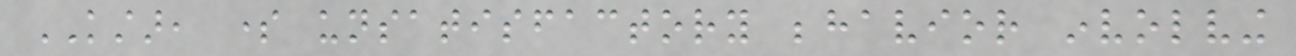KSTAR, some unsatisfactory behavior involving
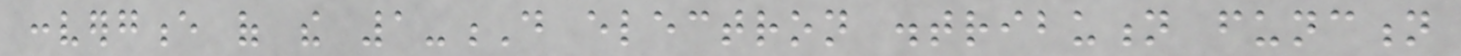convergence of the 1-D electron distribution function
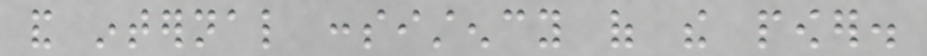and internal consistency of the power.
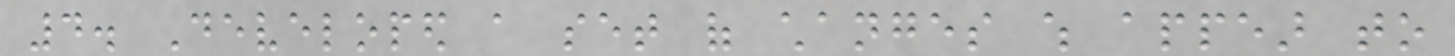4. Developed a set of changes which appear to
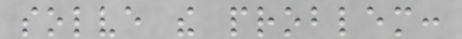solve the problem:
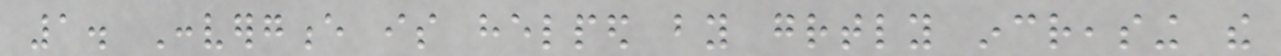1. Convergence is helped by greatly increasing the
